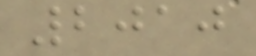2010
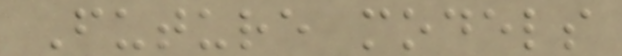Future models
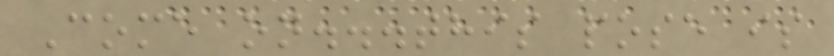Come on...this pose is
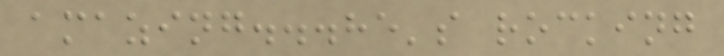amazing...he's rocking
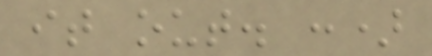it out. :)
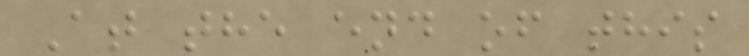At the end of this
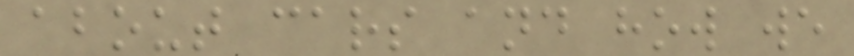about cars and how we
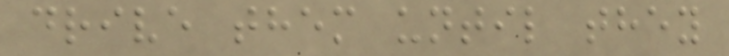drive them until they
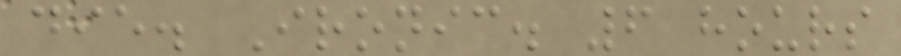die. Ironic. 6 hours
